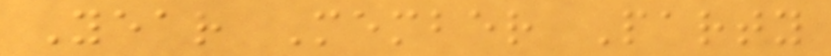Year Member Party
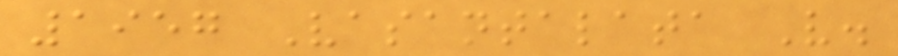1957 Vasantalata V.
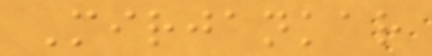Mirjankar
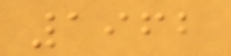1962
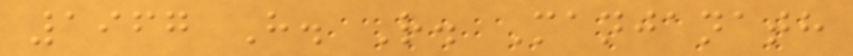1967 H. R. Manjanath
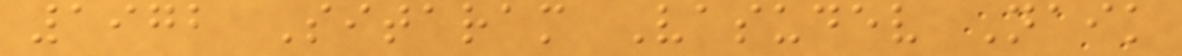1972 Sitaram Vasudev Naik
